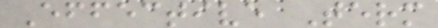Effective Term
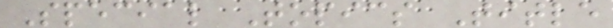Special Topics Title
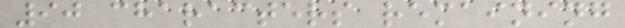90 characters remaining
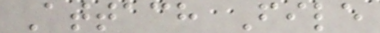Attach File
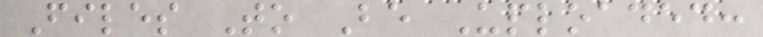Files To Be Uploaded:
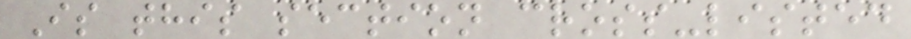Is this section cross-listed
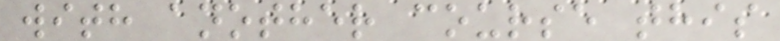with another course this
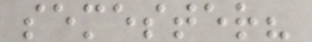semester?
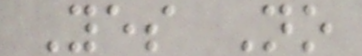Yes No
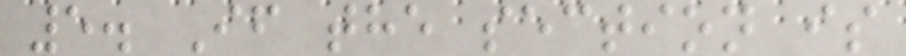5. If the section is
